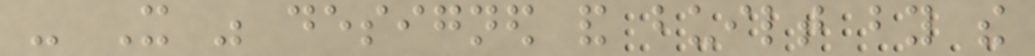- It was designed and built by the
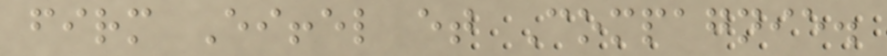firm Eiffel et Compagnie.
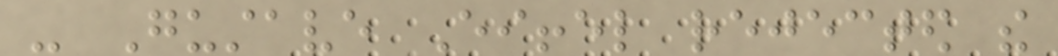- Gustave Eiffel rejected the
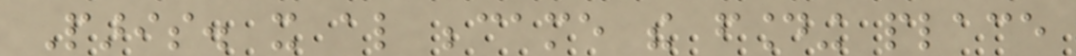Paris. it also became the founding place
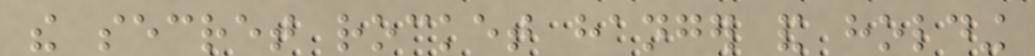the secret rocket hanger and holding
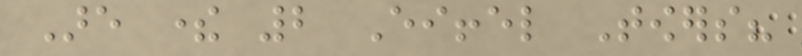Are there 2 Eiffel Towers?
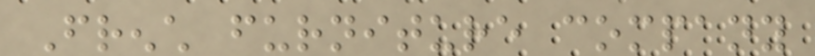French furniture company
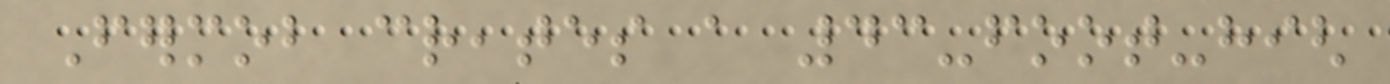Fermob creates a 43-foot-high
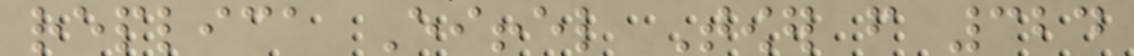replica Eiffel Tower from 324
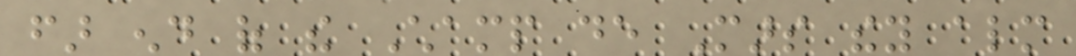far end of the Champ de Mars they almost
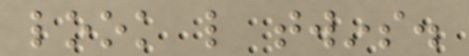look like twins.
